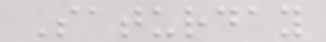Saturday
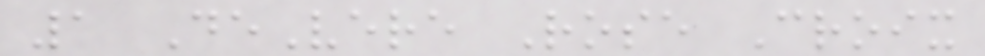1 DeVere Rose Croix
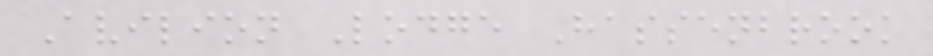Avilion Lodge Hassenbrook
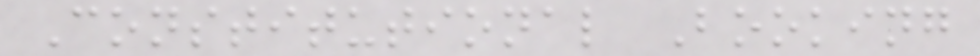Constitutional Booking
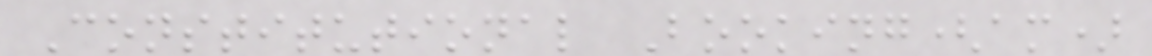Constitutional Booking(am)
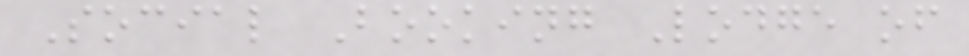Social Booking Lodge of
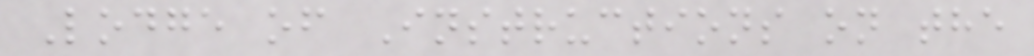Lodge of Instructions on the
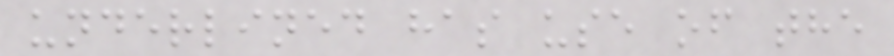underlined has use of the
